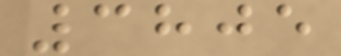3805
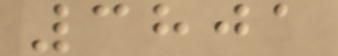3801
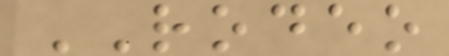RODEO
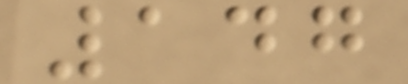147
